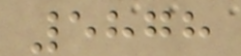5878
